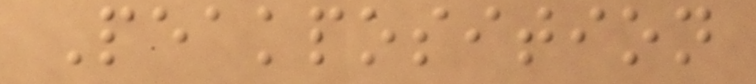Peakposition
